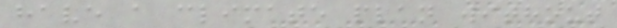have a climate plan without
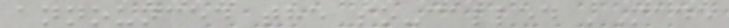announced the so-called 'Made
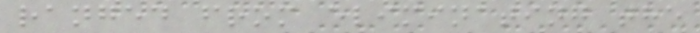ranged from eliminating the
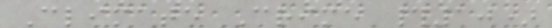Climate Crime #10)
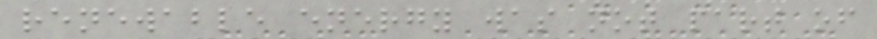renewable energy was not part of
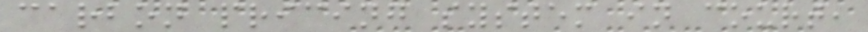carbon pricing system in court,
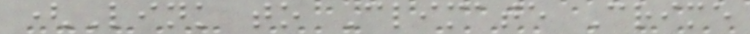(Link to Climate Crime
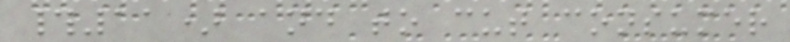#11) and to cut consumer
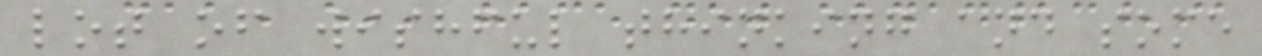lot of wishful thinking and some
